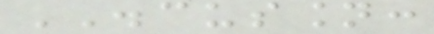DISCUSSION:
